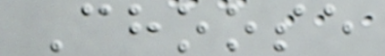Choose
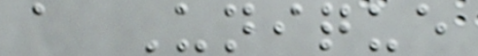a Unique
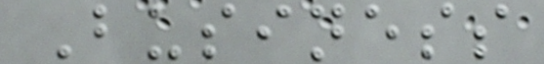Business
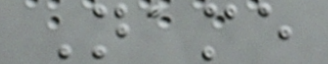Name
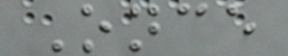Once
